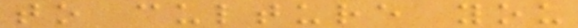to culture you
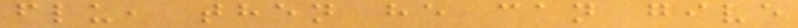flu, then he can give
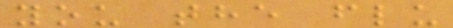you the flu
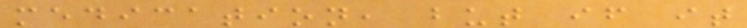medication, but if it
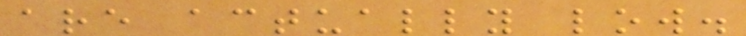are actually low.
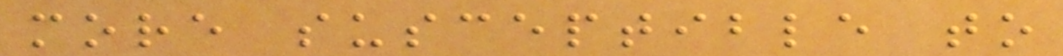more susceptible to
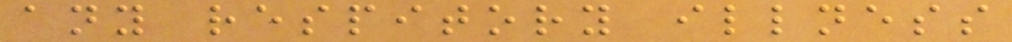any respitory illness
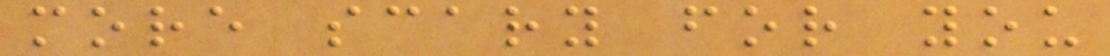more scary for you
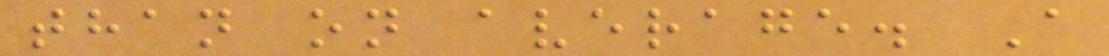than on average. A
